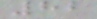82
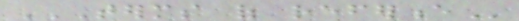TERMS OF REFERENCE
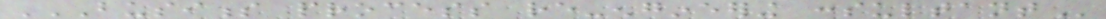BUSINESS PROCESS RE-ENGINEERING CONSULTANT
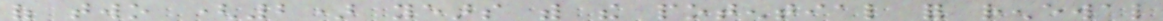of two (2) years with the potential for renewal
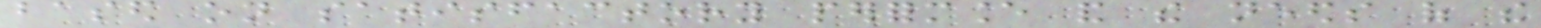based on satisfactory performance and the needs of the
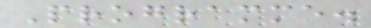Programme.
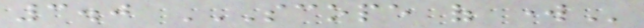3.0 SCOPE OF WORK
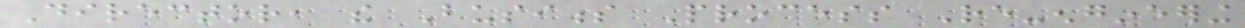Director, the Business Process Re-engineering
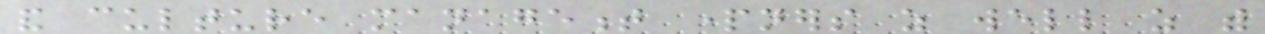and culture management partners as well as with
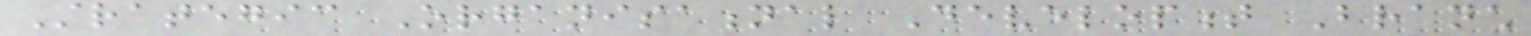Strategic Organisational Development Branch
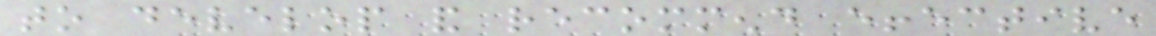to develop and recommend effective
